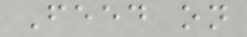Feed on
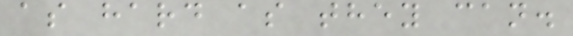as hard as they can.
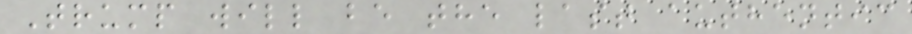Trump will be the last authentic
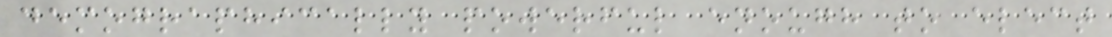demographically powerful enough to elect
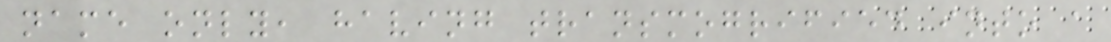name only, having transmogrified into a
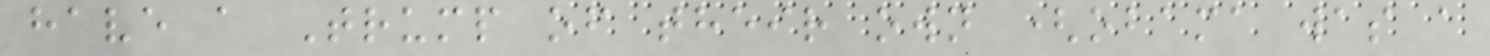have a Trump of their own (obama was a
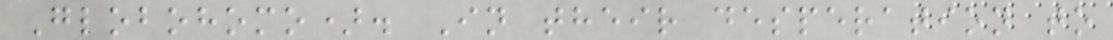Globohomo). In their desperation to
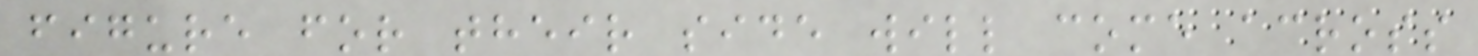figure for their side will come across
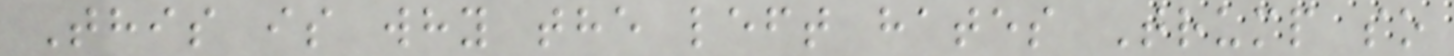This is why the left hates Trump so
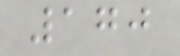170
